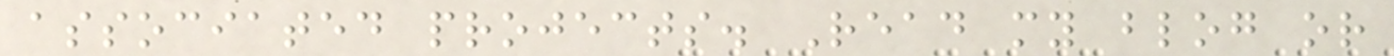associated projects. Read my blog or
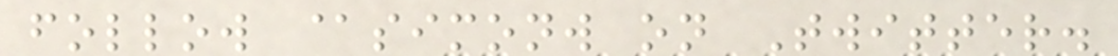follow @simonw on Twitter.
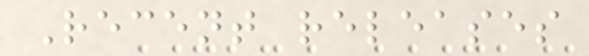Recent releases
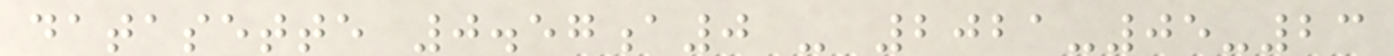datasette 0.57a0 - 2021-05-23
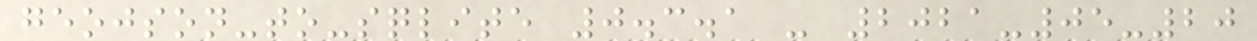geojson-to-sqlite 0.3.1 - 2021-05-20
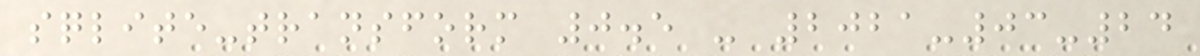sqlite-transform 0.5 - 2021-03-24
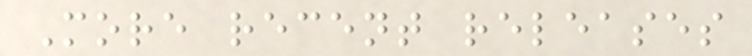More recent releases
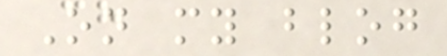On my blog
